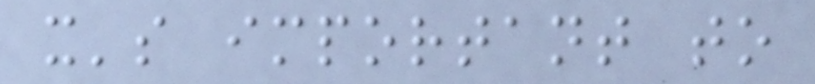it's important to
